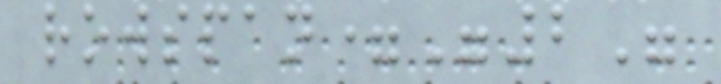rowspan="2"
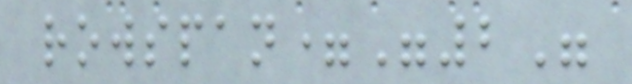rowspan="2"
